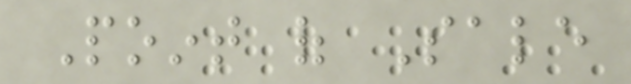Point of Sale
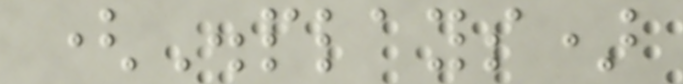(Displays)
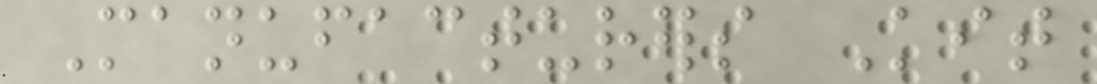Manufacturers Kit
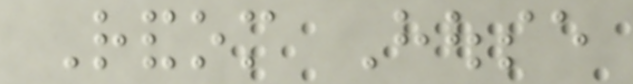Random House
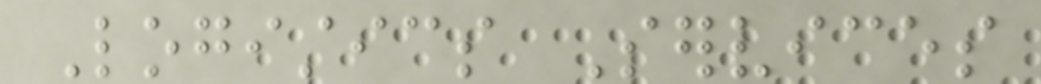Logistics Services
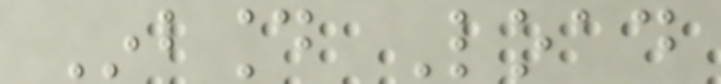Inbound Load
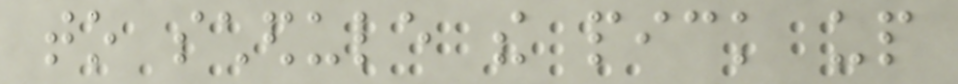to schedule the pick up
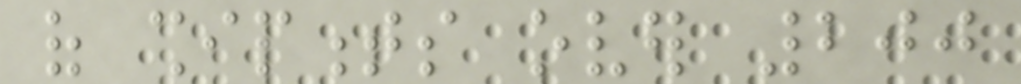of shipments over 200
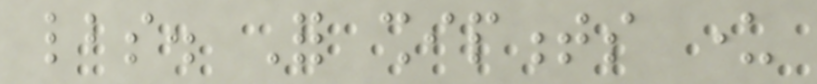lbs. For shipments under
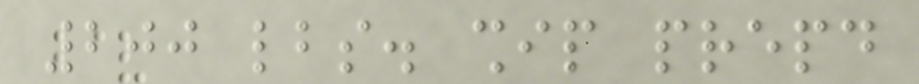200 lbs. ship prepaid
